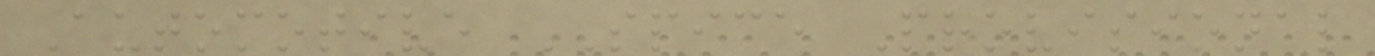Automotive SPICE Provisional
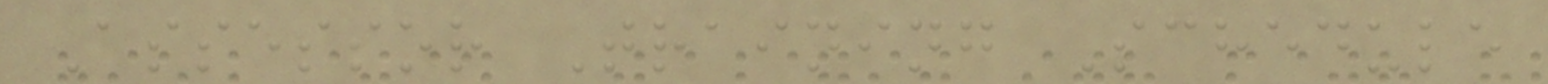Assessor Training Schedule
